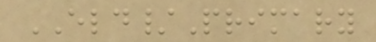ELD/Primary
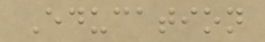Education
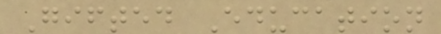Gifted Education
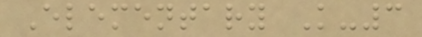Elementary K-3
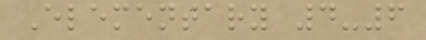Elementary 4-6
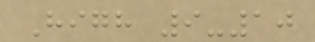High 9-10
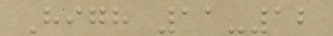High 11-12
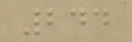244
